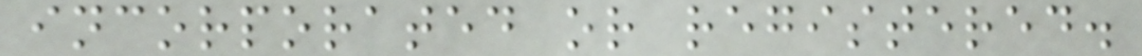incorporated or registered.
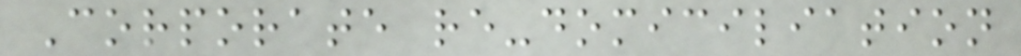Corporate re-domiciliation
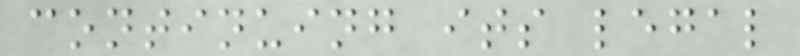continuing its legal
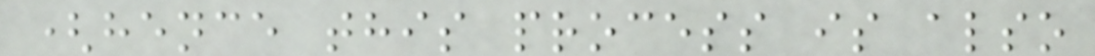(hence this process is also
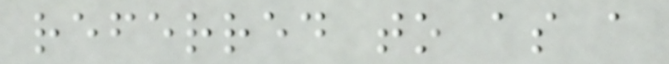referred to as a
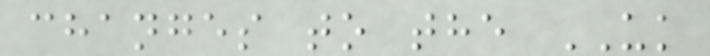changes to the UK
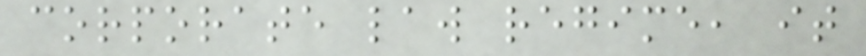corporate law regime, it
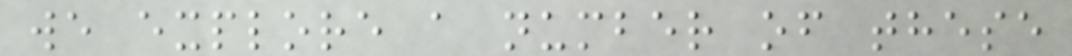we explore a number of these
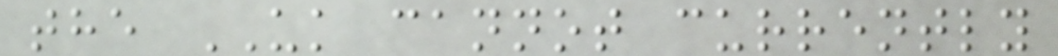the UK cannot currently
